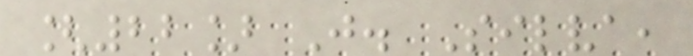[22] J. Silva,
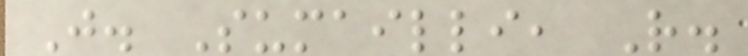J. Sumailli, R.
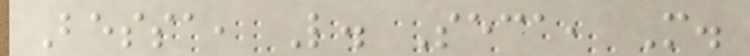Bessa, L. Seca, M.
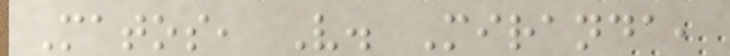Matos, V. Miranda,
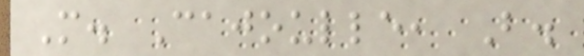M. Cajoulle, B.
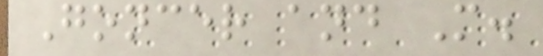Goncer and M.
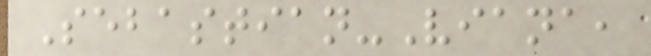Sebastian-Viana,
